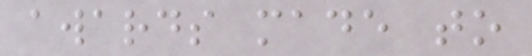awards made to
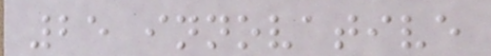25 innovative
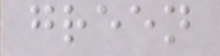green
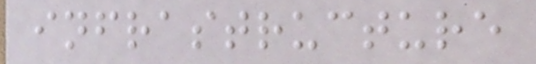infrastructure
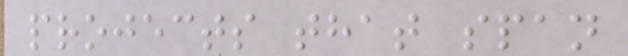projects that span
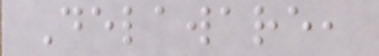Delaware,
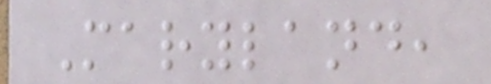Maryland,
